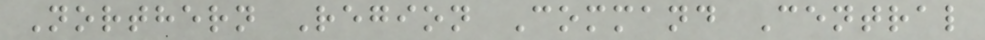Northern Region Command Central
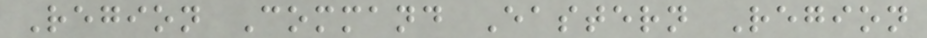Region Command Eastern Region
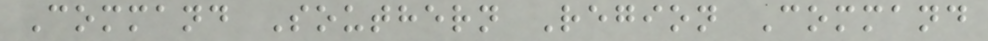Command Southern Region Command
